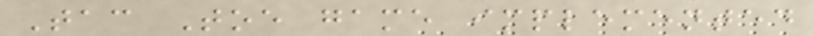Tac Toe game implemented
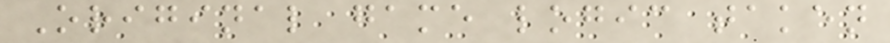Original game logic taken
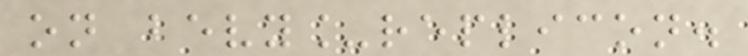on bevy_replicon.
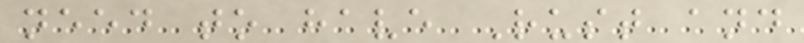need to have Rust and
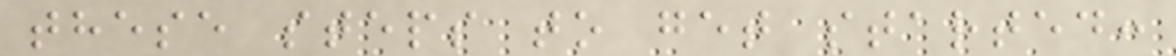these steps to get started:
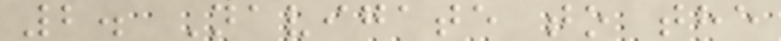2. Navigate to the
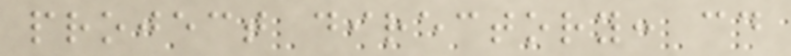project directory: cd
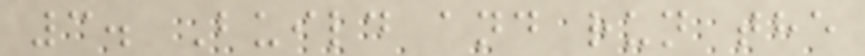3. Build and run the
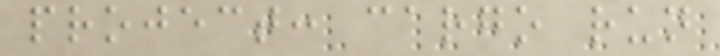project: cargo run
